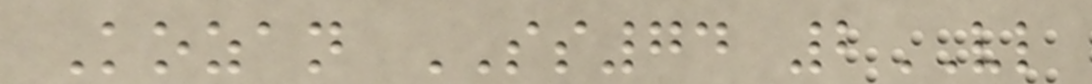Kozan SS74 2VL
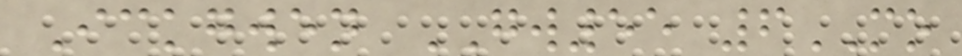Ickgwen GW55 6MO
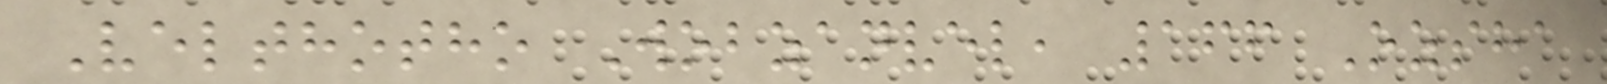Velthotho Wobzanvel, 166 Ozsha
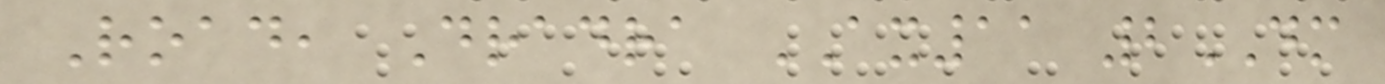Road, Dradra AX11 2DM
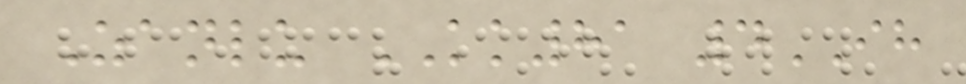Zanlu KK81 4IH
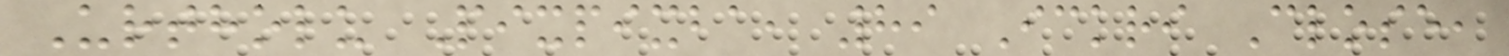Urtholu Pixpixba, 89 Ickri Close,
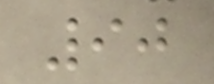90
